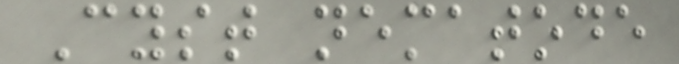Cyst nematode
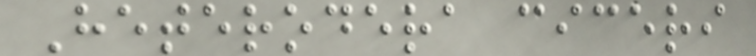Heterodera ciceri
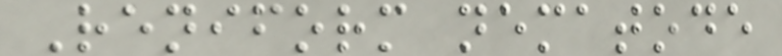Reniform nematode
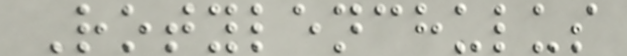Rotylenchulus
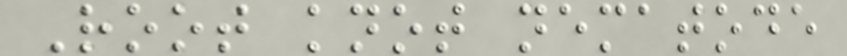Root knot nematode
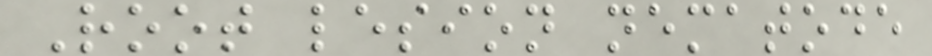Root lesion nematode
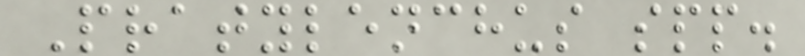Pratylenchus spp.
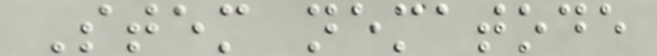Stem nematode
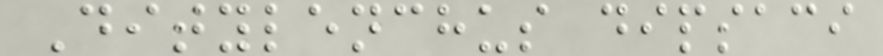Ditylenchus dipsaci
